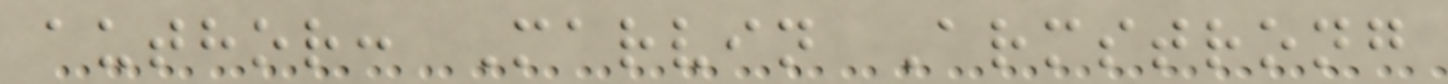author: Marvin Armstrong
